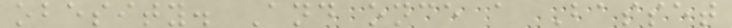obesity. And once a Basset
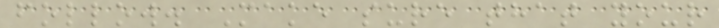follow. Make sure that your
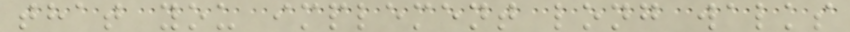that you implement long walks
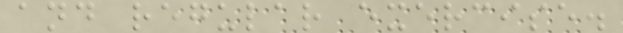and regular exercise.
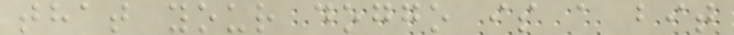that your doggo is a bit
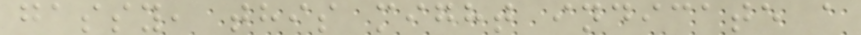gassy, this might indicate a
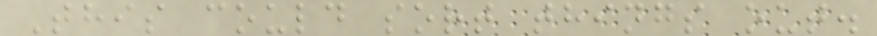This could sort things out.
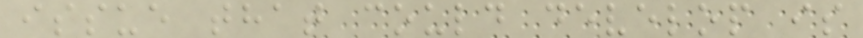issue that could develop is
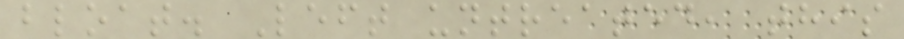bloat. Left untreated, this
